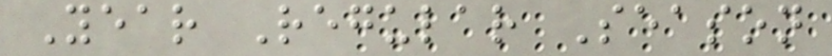Year Regular Season
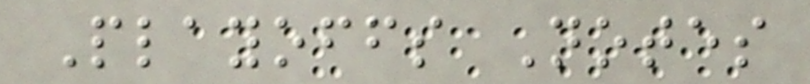Playoffs Notes
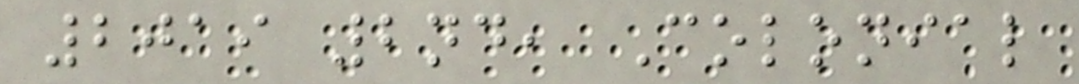2019 2nd, Colonial
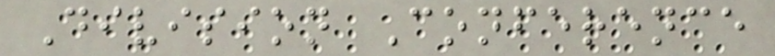Division Conference
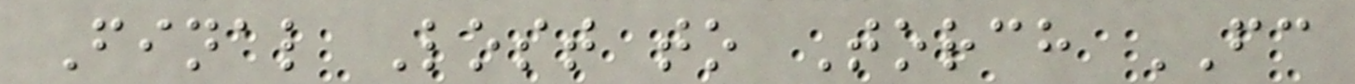Final Lost to Torch FC
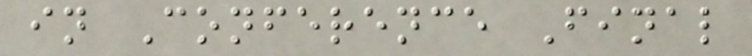in Conference Final
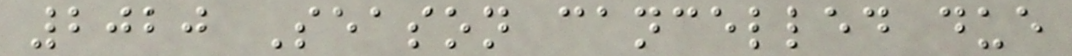2020 Season cancelled due
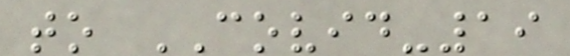to COVID-19
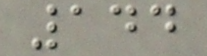144
